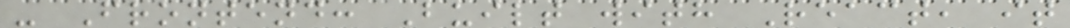- Frontend: Built with React, it
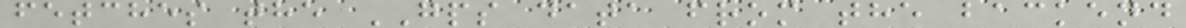fetches the GPS data from the backend
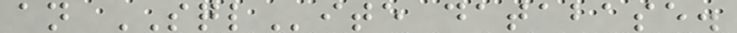an SQLite database.
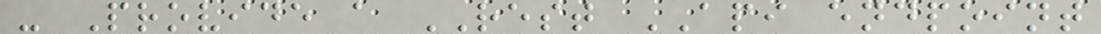- Provide a REST API endpoint
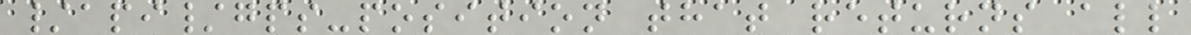/api/gps-position that returns all
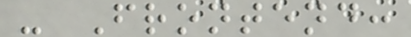- Frontend:
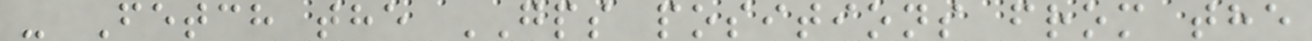- Fetch the GPS positions from the
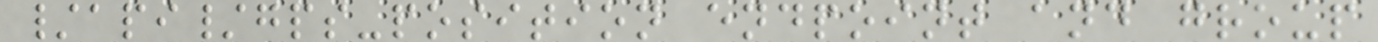/api/gps-position endpoint and group
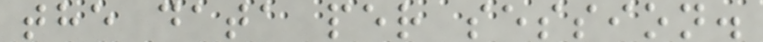the data per session.
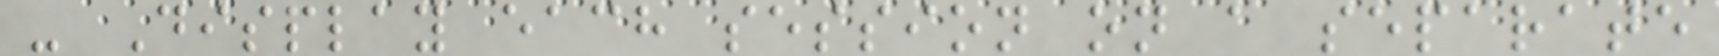- Display each session on a separate
